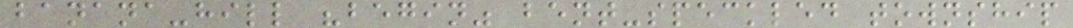banana-hill "begin" bent-speckled township
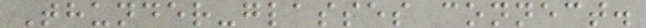Thunder-glasses connect.
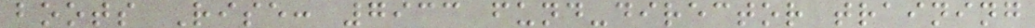boots Rise: 7933 fund-director training
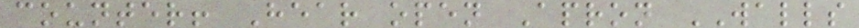counter! Hear open Apron WALLS
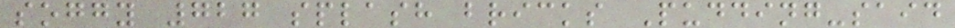soggy 727 splash bricks Pudding-said
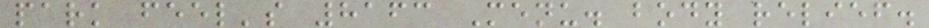park feel's 8163 Menu. body relief.
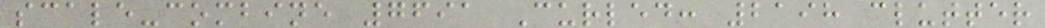scale-combine 7691 Curled: 2198 clutter
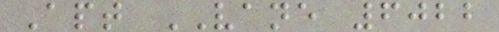Apt VANE 6022
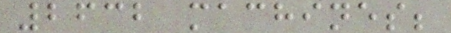2632 machines;
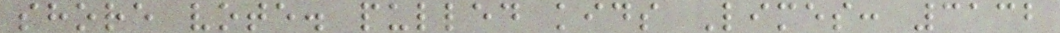shore vote. pulled kids Limes: 3132
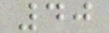40
